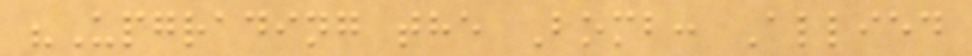"Upgrading the Bomb: Allied
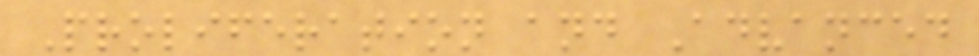Proliferation and Advanced
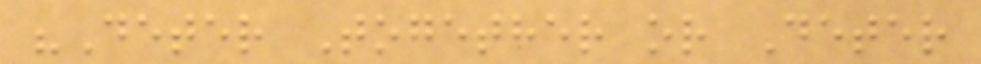"Deter Together or Deter
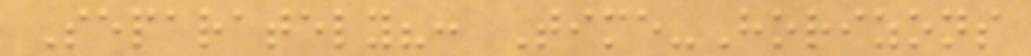Separately?: Time-Horizons
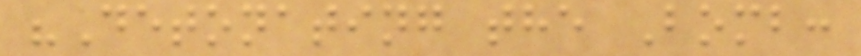"Detonating the Bomb:
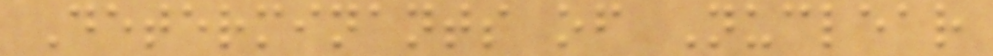Determinants of Nuclear
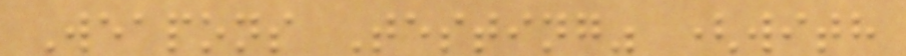Weapons Testing" (with
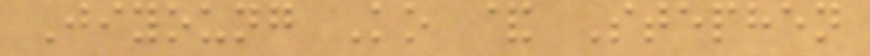Jiyoung Ko & Stephen
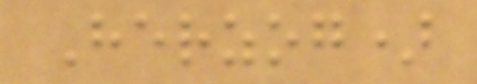Herzog)
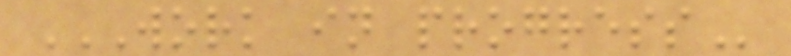WORK IN PROGRESS
